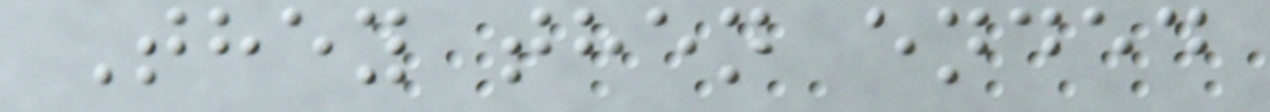They then ended
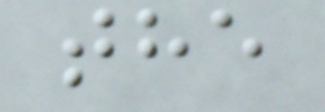the
